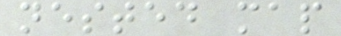nested map
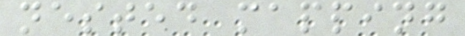nested mapping
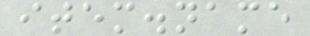item.name
